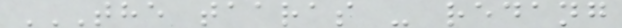THE TAARAS - REDANG
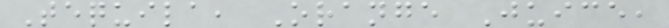Tequila, Orange Juice,
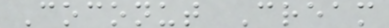Coconut Cream
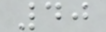40
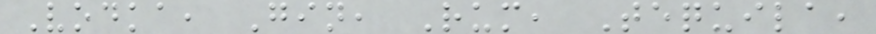Vodka, Gin, Rum, Tequila,
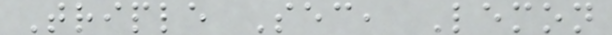Triple Sec, Lemon
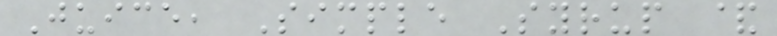Juice, Simple Syrup &
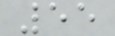55
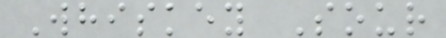Whiskey Sour
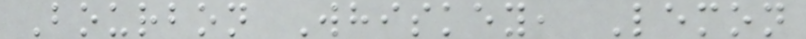Bourbon Whiskey, Lemon
